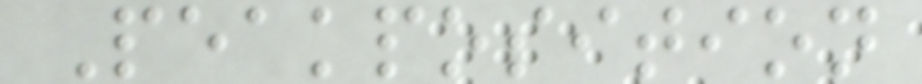Peakposition
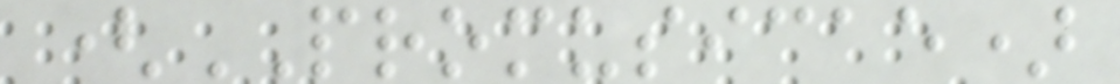(PROMUSICAE)
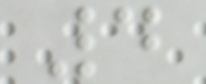4
